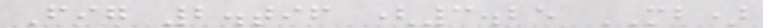Fig 2.tif (3.25 MB)
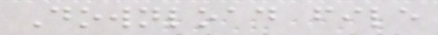Download file
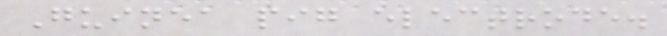Guinea pig electrode.
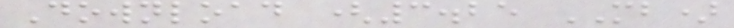Download (3.25 MB)
